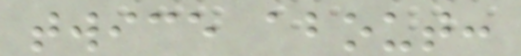twice about:
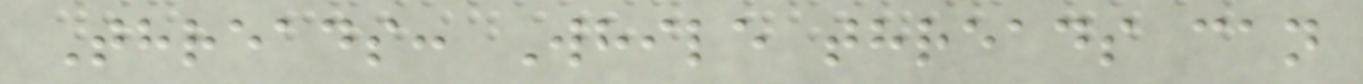Threads: While threads can
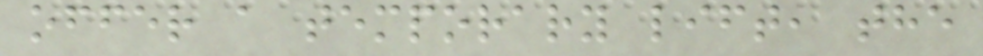offer a temporary lift, the
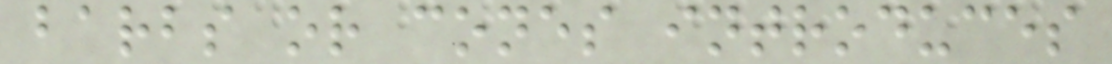barbs or cones introduces
